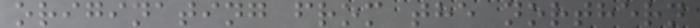originating from the northern
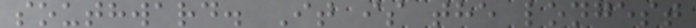southward. It is the longest
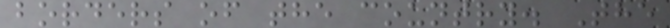borders of the country. The
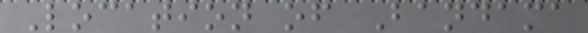Location of Bandama
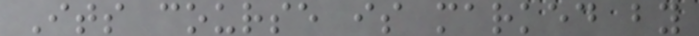Its course is marked by
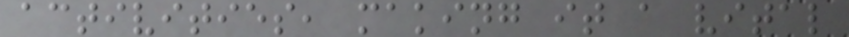activities, making it a vital
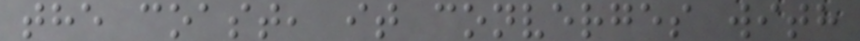the coast, it converges with
